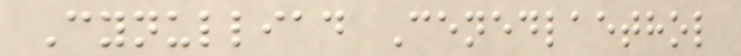Cynulliad Cenedlaethol
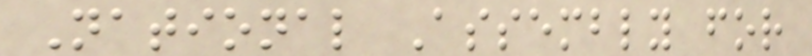National Assembly for
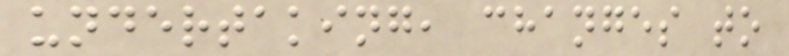undertaking, changes to
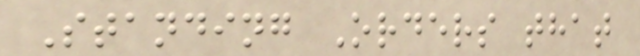Standing Orders that
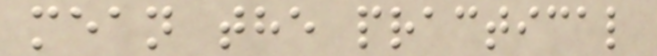mean the practical
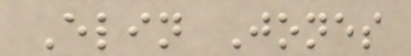Elin Jones
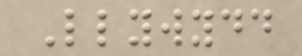Llywydd
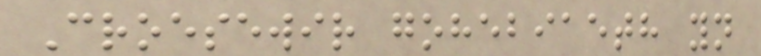Croesewir gohebiaeth yn
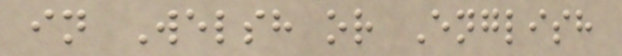in Welsh or English
